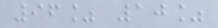96% 10%
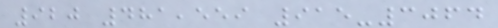920 481,559 915-3064
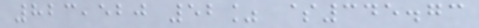823,520 52% $345.73
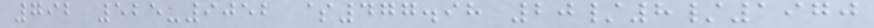792 525-9052 $477.98 20/8/1970
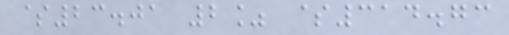$23.01 2% $314.73
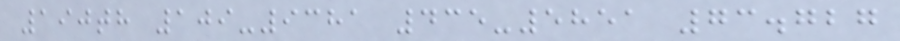190th 109-9381 435-5851 73.727
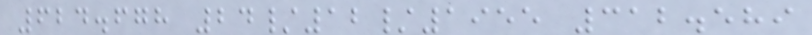624.678 24/12/1955 312.589
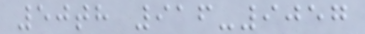50th 916-9057
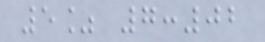5% 7:02
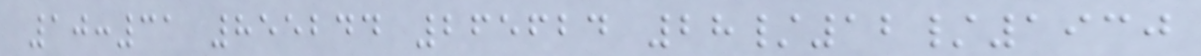10:31 855244 265624 28/12/1930
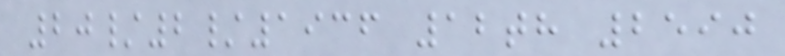20/2/1936 12th 2590
